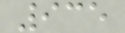935
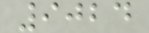9024
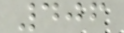406
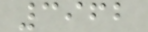3962
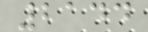2144
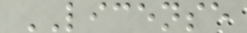LICENSE
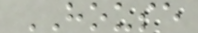HOUSE
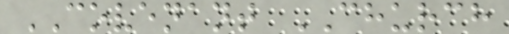COVENANT CHURCH
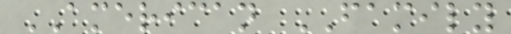AMERICAN FAMILY
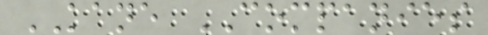KANE COMPANIES
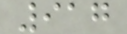917
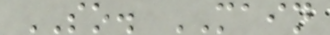SO. MAIN
